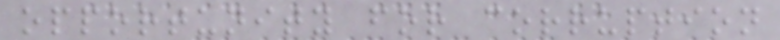opportunity for corruption
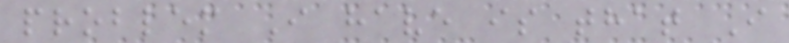problem I have is that I
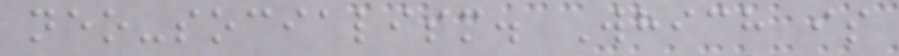neo-socialism. Which is
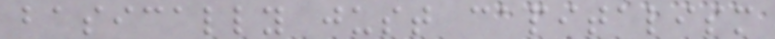basically just capitalism
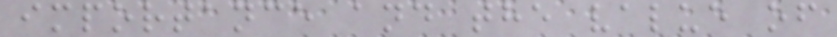importance and the value of
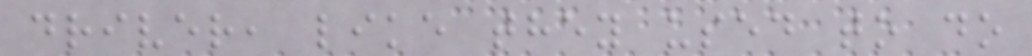driver, like they used to do
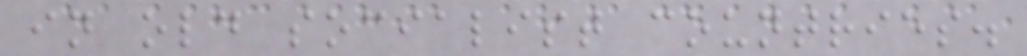in old socialist countries.
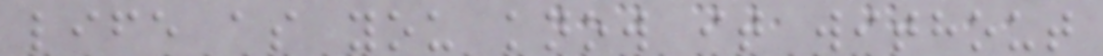life as you know it without
